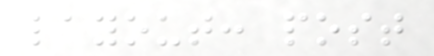layout: post
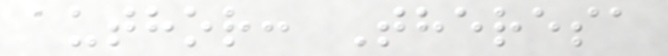author: Theresa
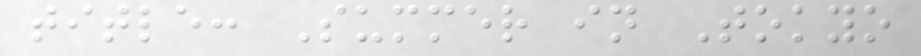title: Summer in Tokyo
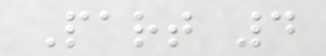Part 4
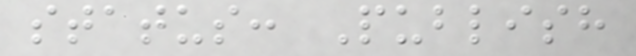status: Publish
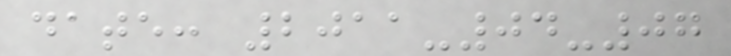date: 2011-04-07
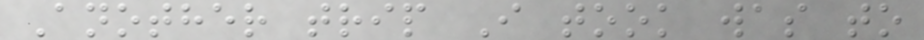Another trip I took was to
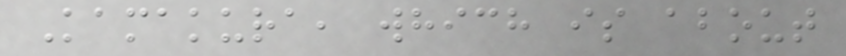Kamakura, which is about
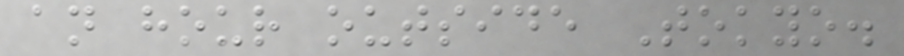an hour outside Tokyo.
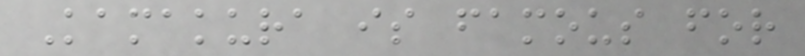Kamakura is famous for
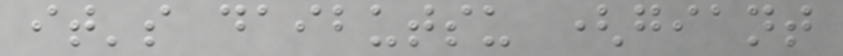it's daibutsu (giant
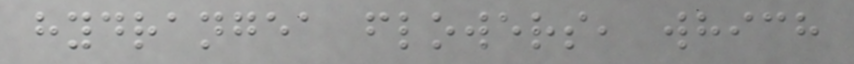hydrangea flowers, which
